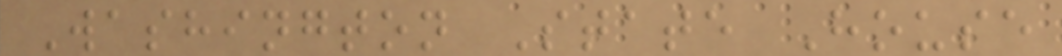Washington State House
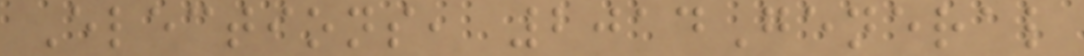Elections, 2014General
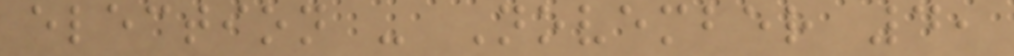election - November 4,
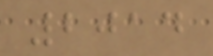2014
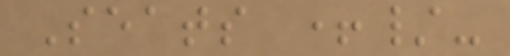Seats +/-
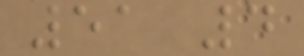51 4
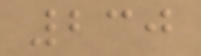230
